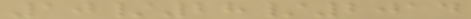10/28/2014
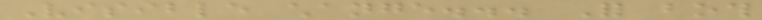Visible change... For both
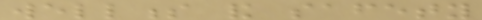wellness and safety
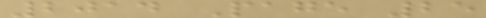2014 Page 25
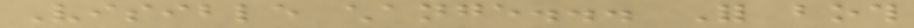Visible change... For both
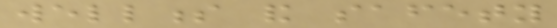wellness and safety
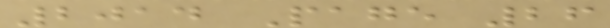2014 Page 26
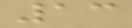13
